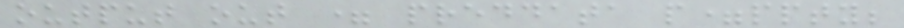output out = preddata p=ppty;
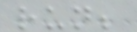run;
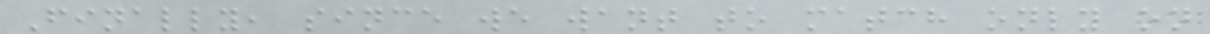Finally, since we want to match only on
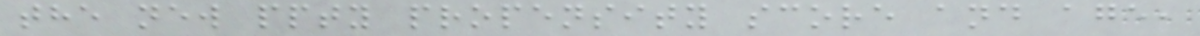the new ppty propensity score and age,
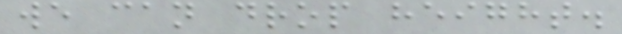we can drop height.
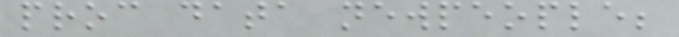proc data newpeople;
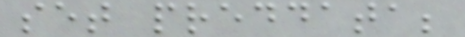set preddata;
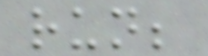run;
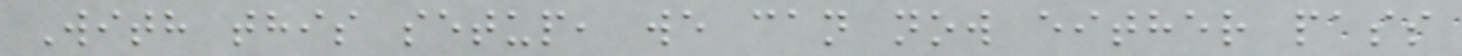With this setup, we can now either pass
